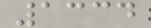1334
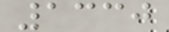1330
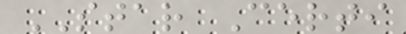STAR Certi
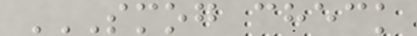SMOG CHECK
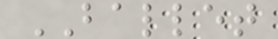BALLET
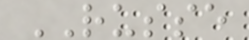RUSSE
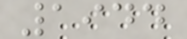1944
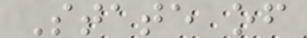State of
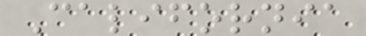California
